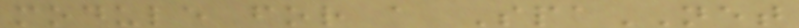module for a SpaNET
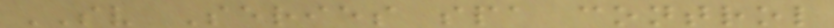SV Series spa control
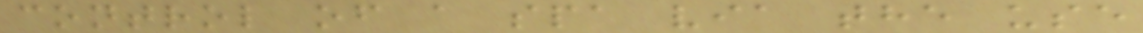control of a spa via the use
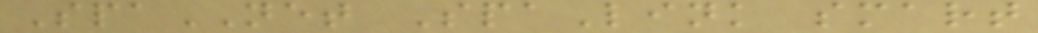SpaNET SpaLink smart
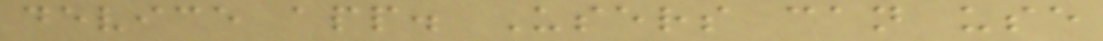device app. Users can use
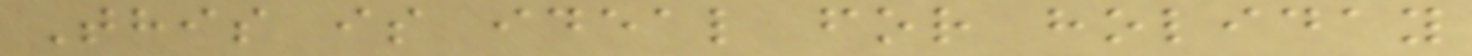This is ideal for holiday
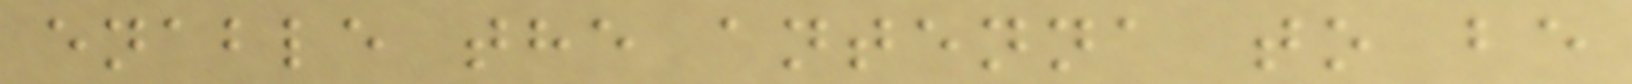enable the antenna to be
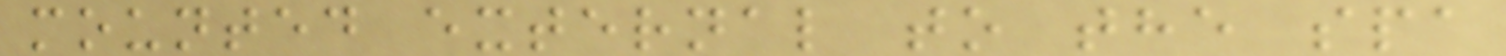mounted external to the spa
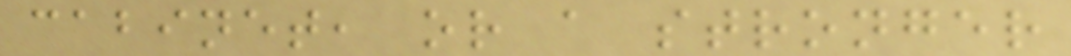cabinet, or a stronger
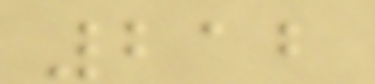212
